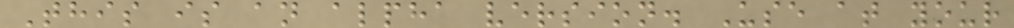This is an alpha version. Use at your
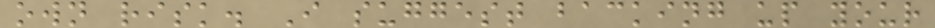own risk. I suggest backing up your
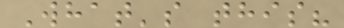What's this?
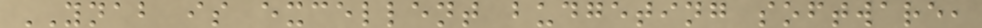YNAB is excellent budgeting software,
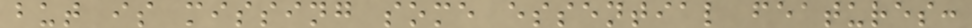but is missing some essential features:
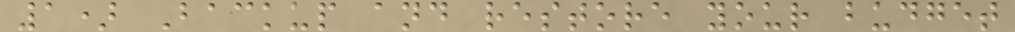1) Backup and restore your budget
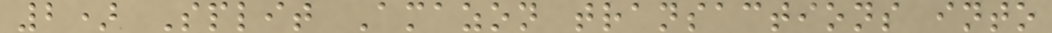2) Split Amazon transactions into
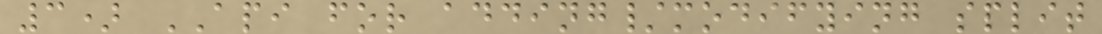3) API for adding/modifying split
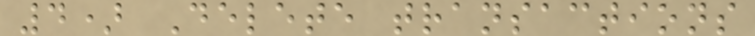4) Delete transactions
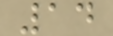14
